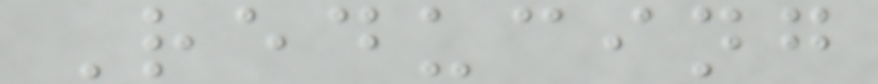Reducing
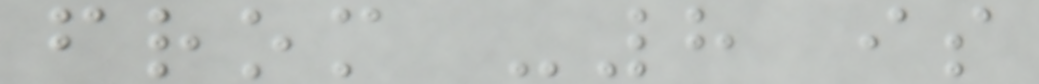from -8 is
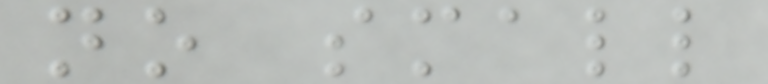no small
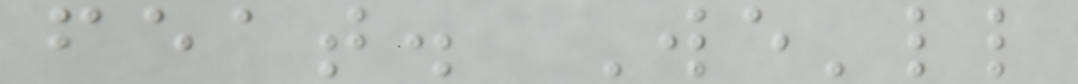feat. We'll
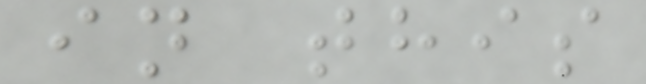in this
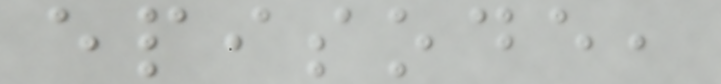episode,
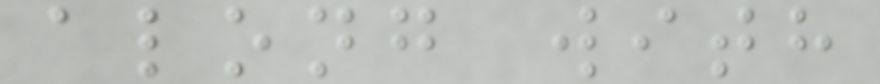along with
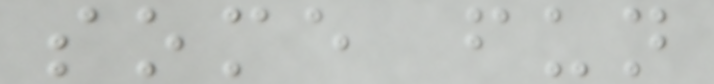some fun
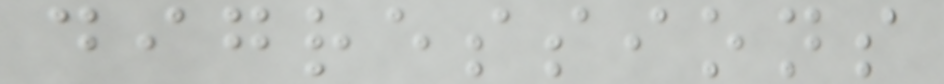digressions
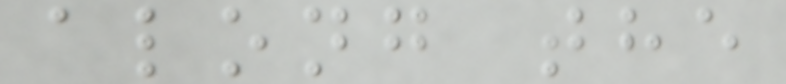along the
